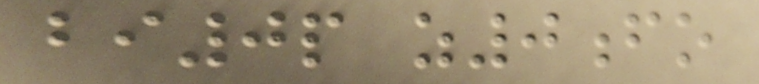bi0p z0fo
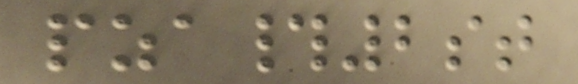pza#2st
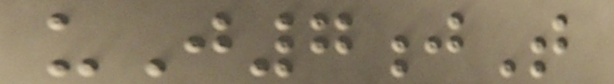uJ7jT
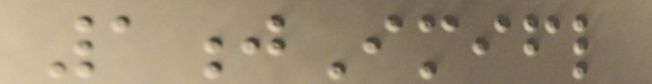1jImifl
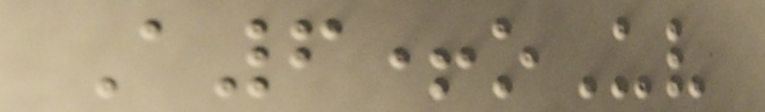A6+oUv
